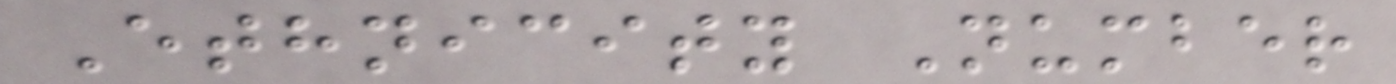Ethnicity Number
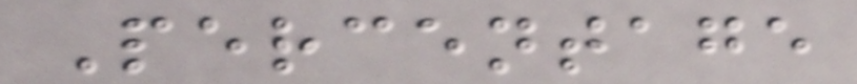Percentage
